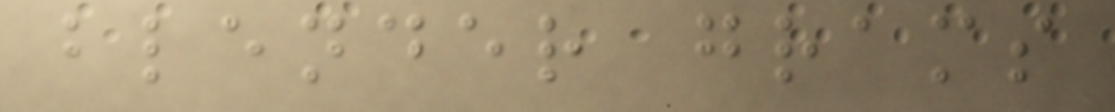blender grams
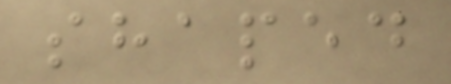shaped
